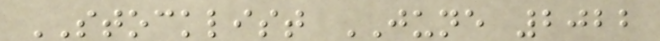STOCKLIST JUNE 2022
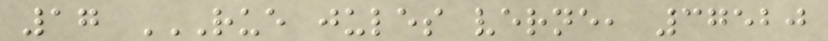17 RUE JULES VERNE, 37520
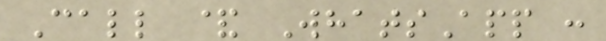Call & WhatsApp :
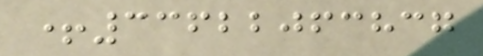+33622063837
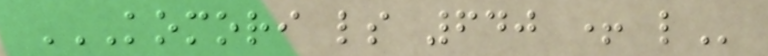KOMORI LS 640 + L
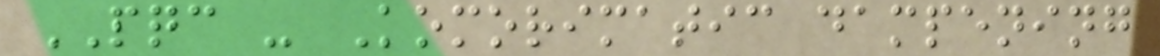PQC - Komorimatic dampening
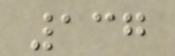137
